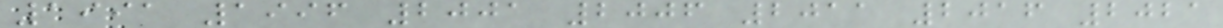1991 1996 2001 2006 2011 2016 2021
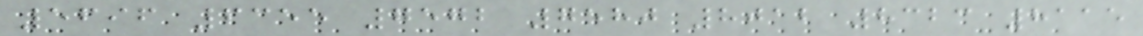5696 6355 7572 7580 8012 8323 8115
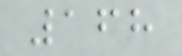168
